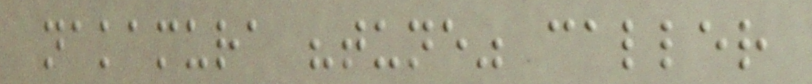nakamura "tune" caller
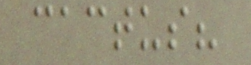cactus?
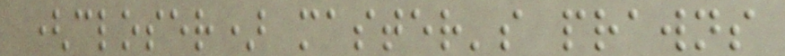(closer) master's prawns
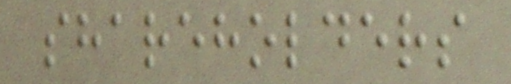shareholders
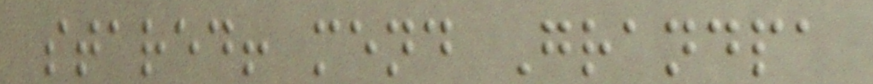stared! mend Grandpa
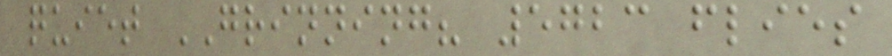quiet GRINNING? 5723 flies
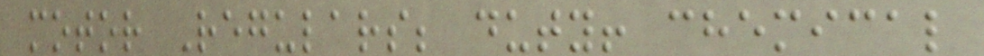motor Regulars; duty! chemical
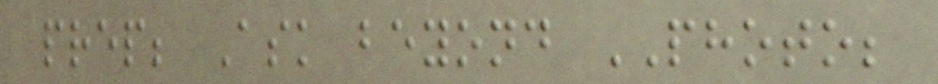prep; Ask beyond PHOTO;
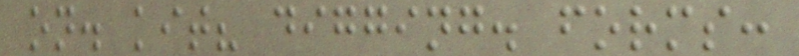on. kit? digging. forms:
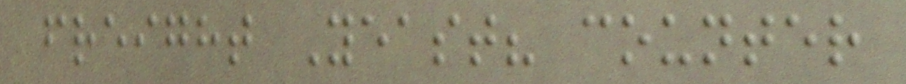freight Yeast? counter
